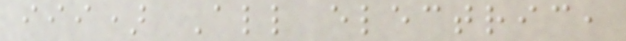iii) All electric,
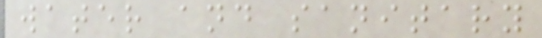water and sanitary
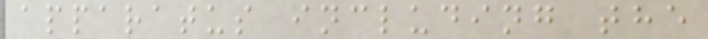apparatus including the
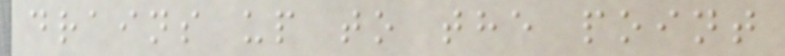drains up to the point
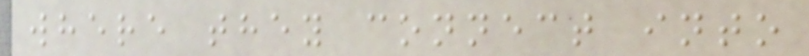where they connect into
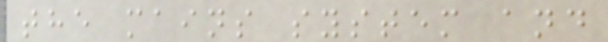the mains system and
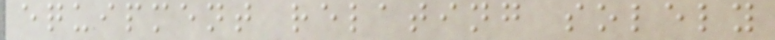equipment relating solely
